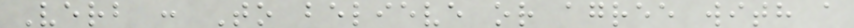Verb : To believe or agree with a
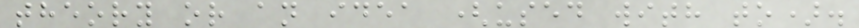theory or an idea (used with to).
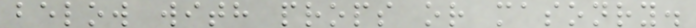below with props or masonry.
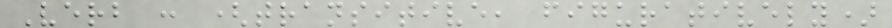Verb : (transitive, figuratively)
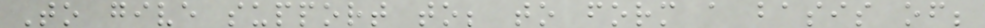To give support to; to form a basis of;
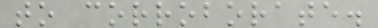to corroborate.
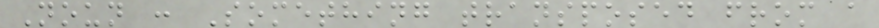Noun : Something transposed from a
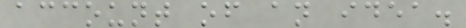account of an idea.
